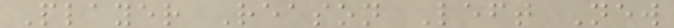Player Reason Left New
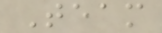Team
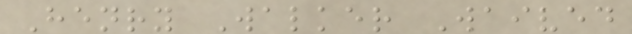Henry Walker Waived
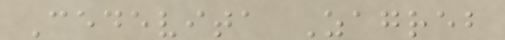Cedevita Zagreb
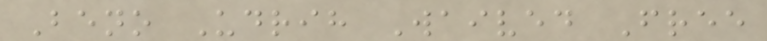Beno Udrih Waived Free
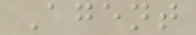Agent
